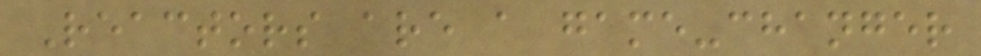Reactors are a game-changer
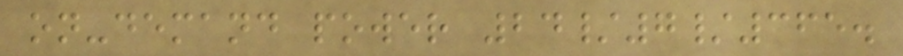on-demand power 24/7/365.
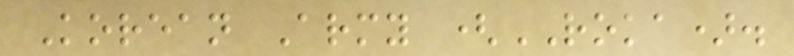Korean Army (ROKA).
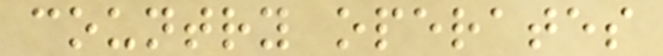country operates
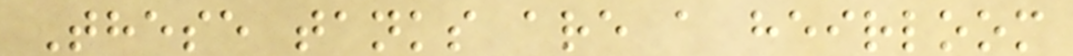These tanks are a heirloom
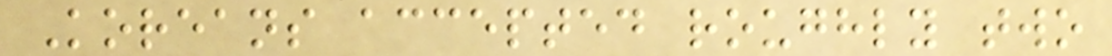Koreans accepted roughly two
